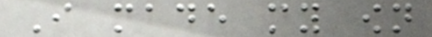I made my own
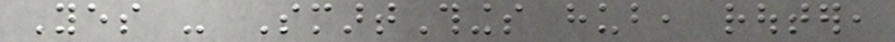Yes - SmartThings hub, router,
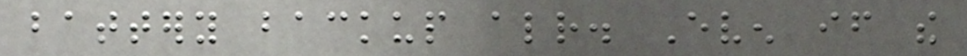battery backup already. Even if the
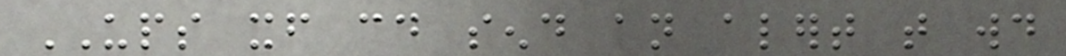UPS itself could send an alert that would
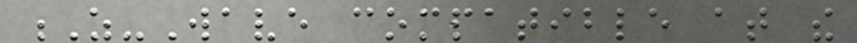Z-Wave compatible at the
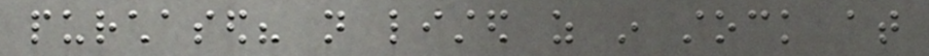purchased? not listed as in stock at
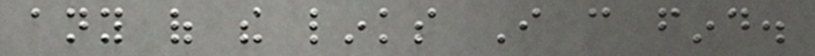any of the links I can find.
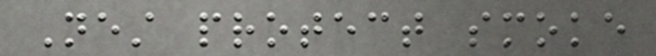Nest protect smoke
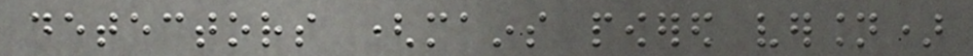detectors (mains powered version)
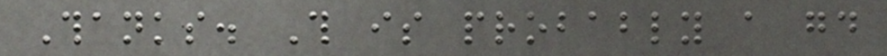Thanks. This is probably a good
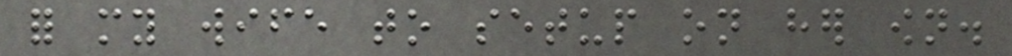for my wife to setup on her own.
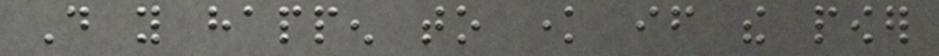Do you happen to know if the power
